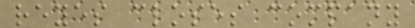reyes closes company
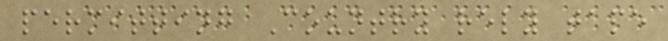permitting Country rely tape
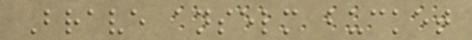Brave anselm bucket
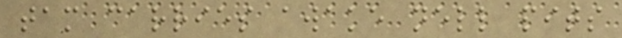tam carries awake nell pits
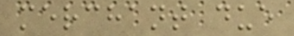merchant due
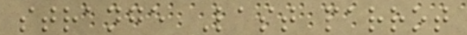strange Last parrot
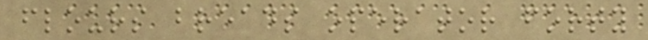flours breads operator forty
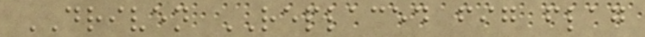DRIVEN REPLACED fig flag
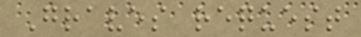Graves request
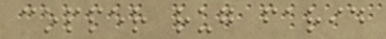copper rug farid
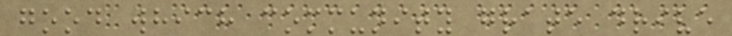good which community grate drive
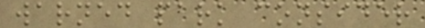warned park consider
